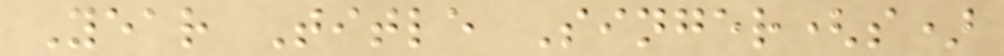Year Title Singer(s)
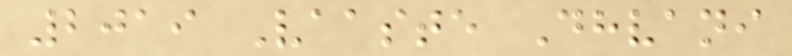2019 Vaaste Dhvani
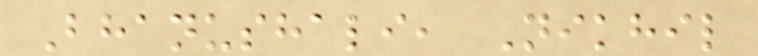Bhanushali, Nikhil
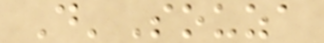D'Souza
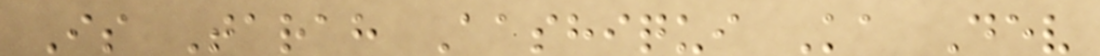Is Tarah Aashiqui Ka Dev
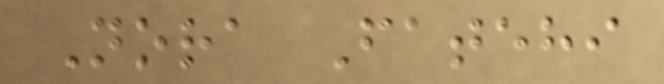Nora Fatehi
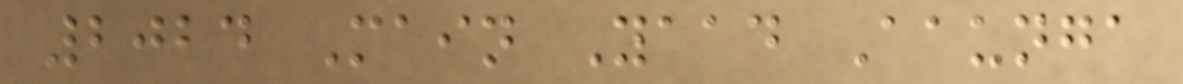2024 Main Yaad Aaunga
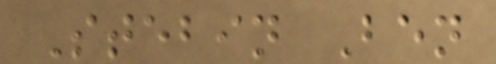Stebin Ben
